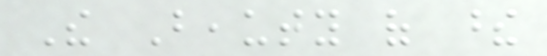The Beauty of these
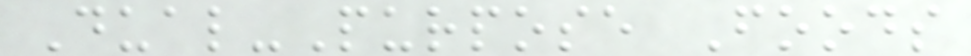Dual-Purpose Foods
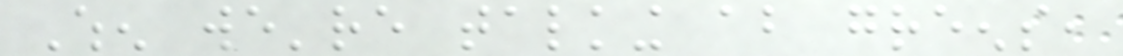When we're talking about greens,
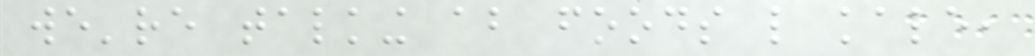we're talking about foods like kale,
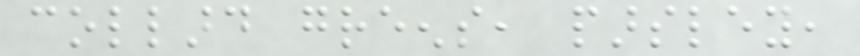collard greens, parsley,
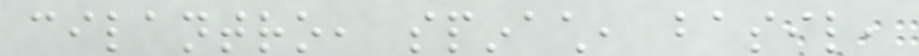cilantro, spinach, basil,
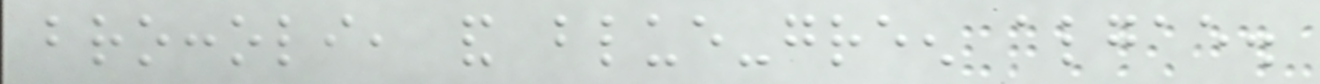broccoli, and blue-green algae.
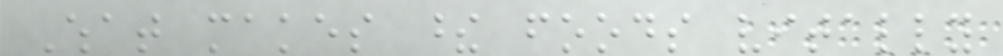What makes these foods vitally
